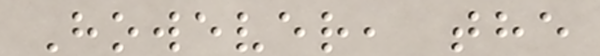However, the
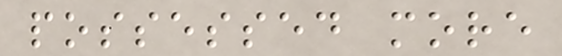possessed more
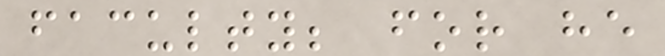faculty; for he
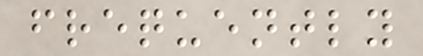frequently
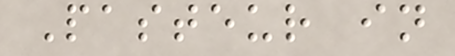Pasteur in
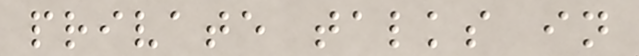private talks in
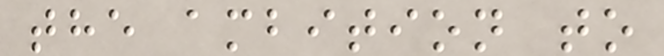the ambition to
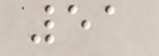51
